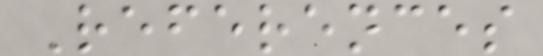References
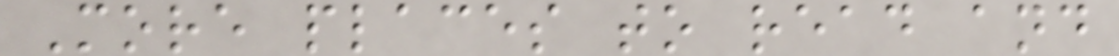More places to read and
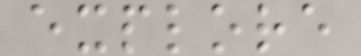explore
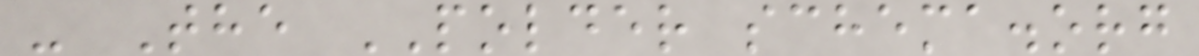- The POLDER schema.org
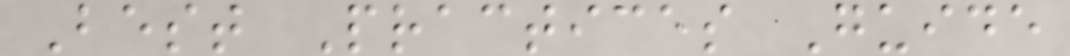Best Practices Guide
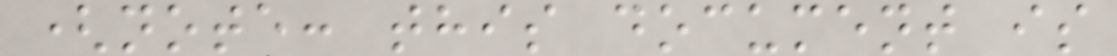(note: this document is
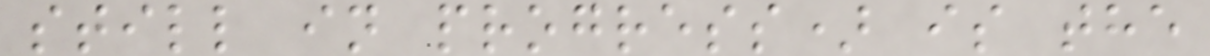still in progress) is the
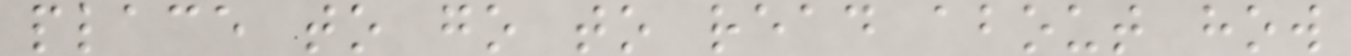place to go to read about how
